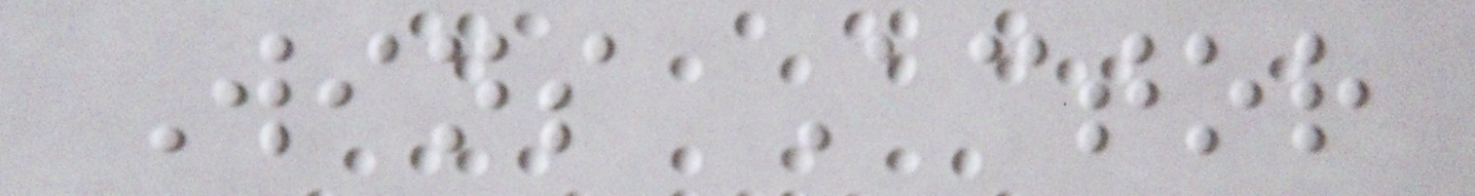Wins Actor
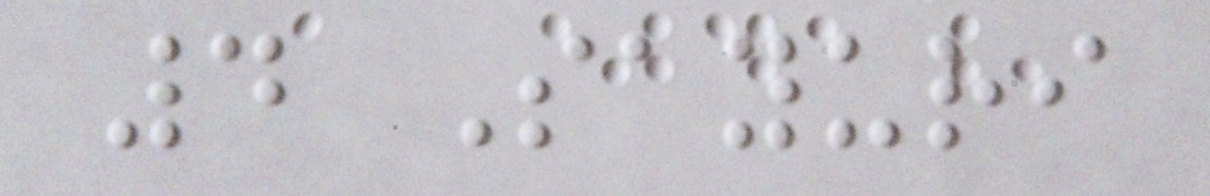4 Sayuri
